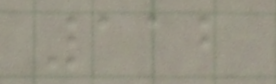112
